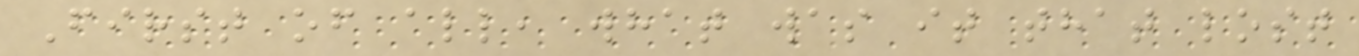First of all, what was it that lost
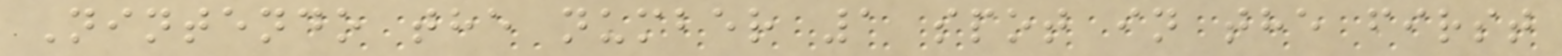Nintendo the number 1 spot in the first
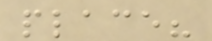place?
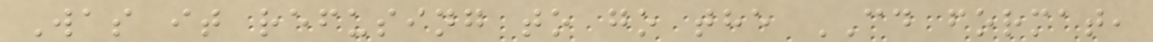Was it refusing to go the CD format,
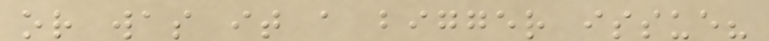or was it a bigger issue?
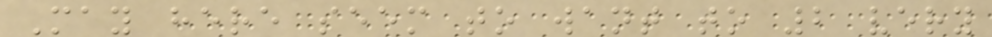May here seem to want to 2 very
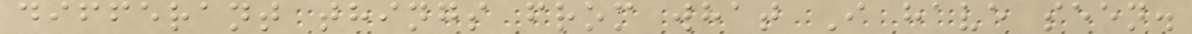differant things from what I have seen.
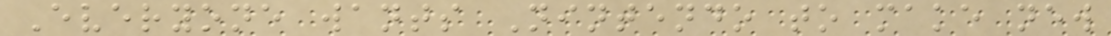Everyone wants Nintendo to make new
